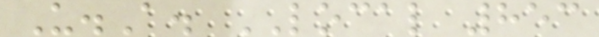U.A. LOCAL 853
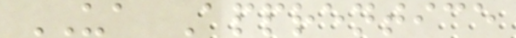UA Apprentice
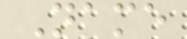Name
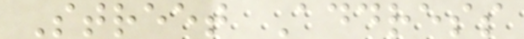Street Address
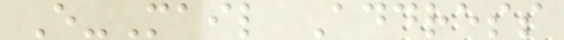E-Mail Address
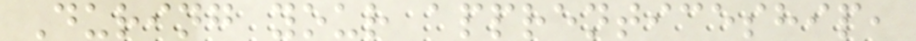During your apprenticeship,
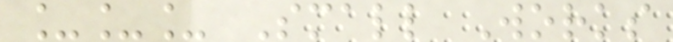___ Small Works
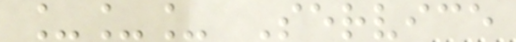___ Service
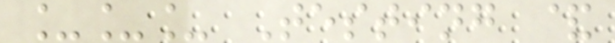___ Testing &
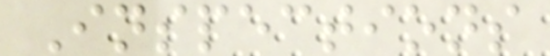Inspections
